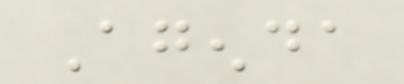Agenda
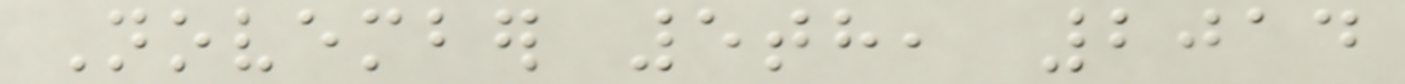November 5th, 2014
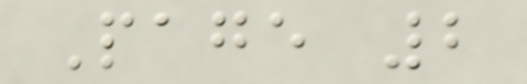Page 2
